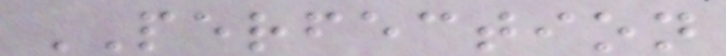PERFECTION
